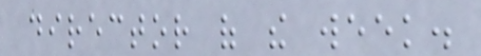director of the week.
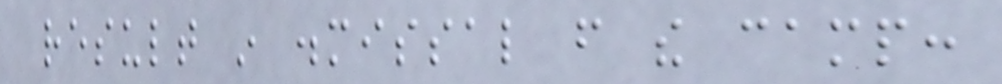result in dismissal from the camp:
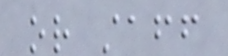or staff
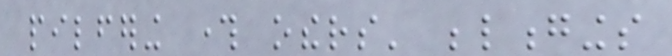pilfering through others' belongings
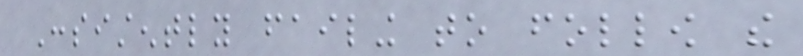Consistently failing to follow the
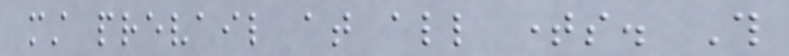must prevail at all times. This
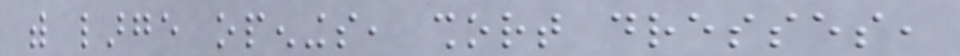with large openings, short dresses,
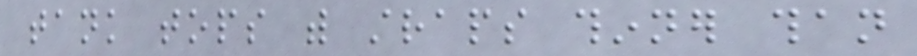tank tops with straps thinner than
